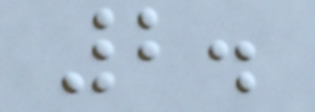2.
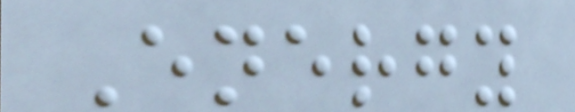Energy
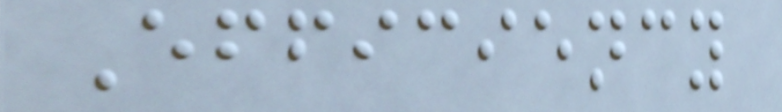Efficiency
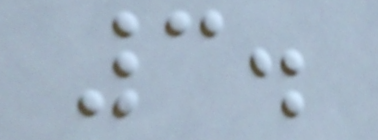3.
